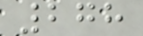278
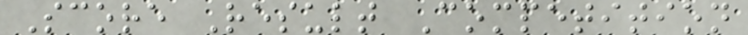Score Result Competition
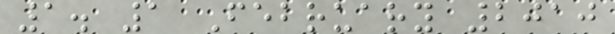1. 1 February 2010
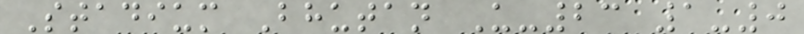Stadium Bhutan U-23 1-0
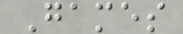Games
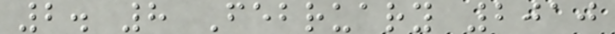2. 8 February 2010
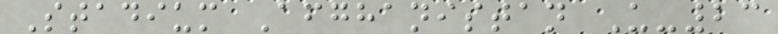Stadium Afghanistan U-23
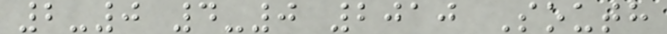2-0 4-0 2010 South
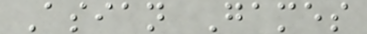Asian Games
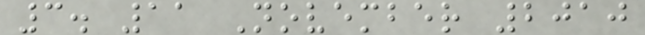3. 11 November 2010
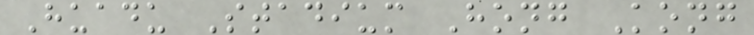Huadu Stadium Hong Kong
